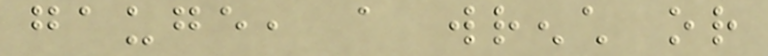gauge, a wrench or
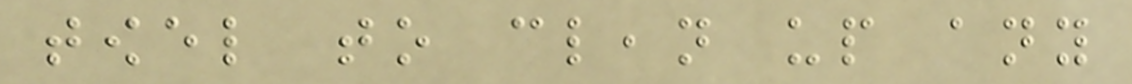towel to clean up any
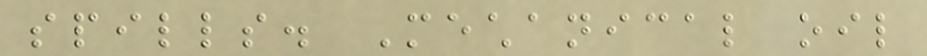spills. Mechanical oil
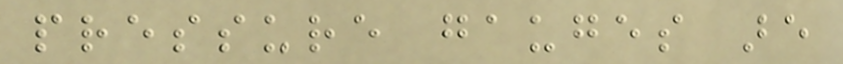pressure gauges are
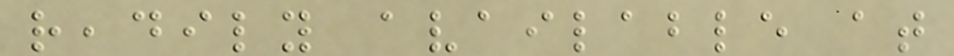readily available at
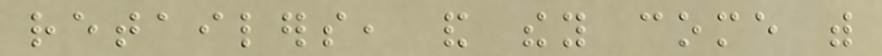retailers, and they come with
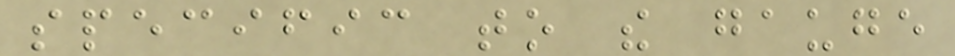specific to the gauge
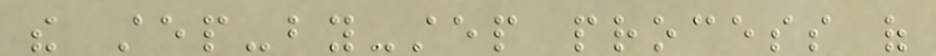the step-by-step process of
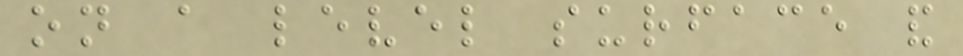on a level surface and
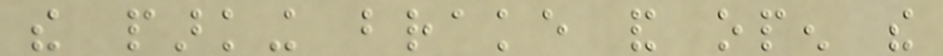the parking brake and open the
